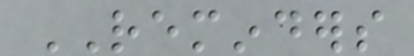REMINDERS
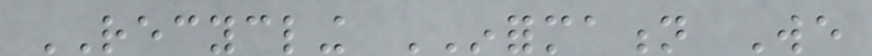RECYCLING INFORMATION We
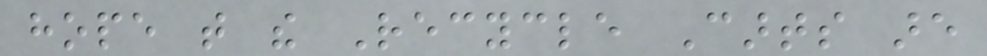hope that the Recycle Carts are
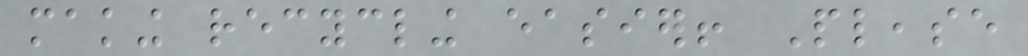making recycling easier! Please
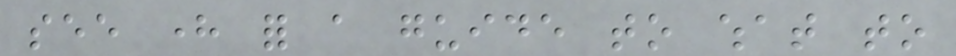see here for a guide to what to
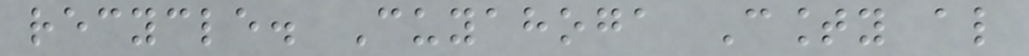recycle. Cuyahoga County also
